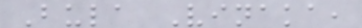Bula Vinaka,
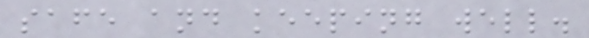safe and keeping well.
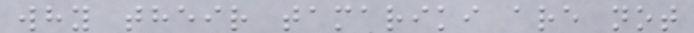why their tamariki are not
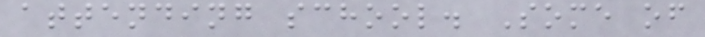attending school. Some of
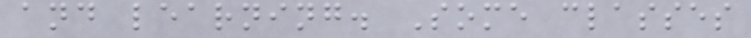and learning. Some classes
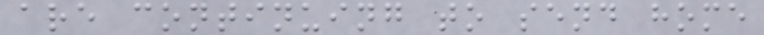are continuing to send home
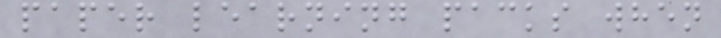paper learning packs when
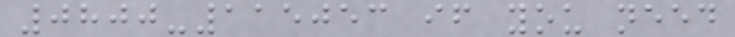0800-115053 if you need
